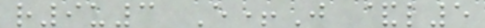r9u3 E+J &l5
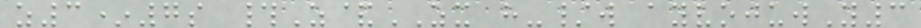z3*7s #Z&ZX h-/w ayvojuwY3
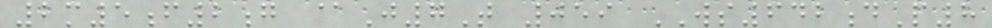2m5f2g @J7T 059 WS642dP8
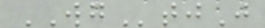WGtjJ
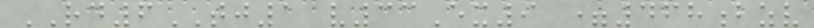RD6TJ1 v33Ex9 =468bzv
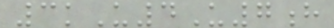3kU4U7h
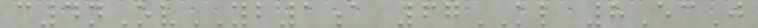c4nOvYB1a 67KL 8EcJ
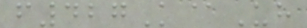f427K@Uh
